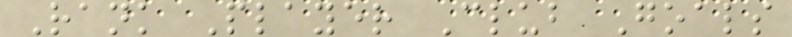Rank Player Club Goals
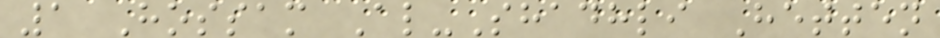1 Hossam Al-Shadhli Hetten
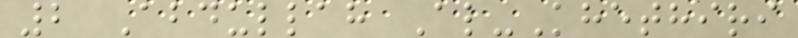2 Abdullah Al-Khethiri
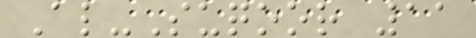Al-Suqoor 11
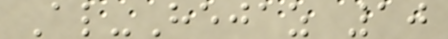Al-Hejaz 10
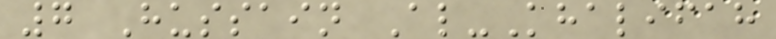7 Hussain Al-Khalifah
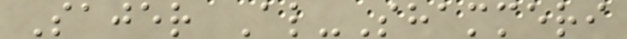Sajer Al-Shammeri
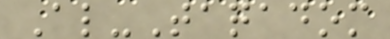Al-Taqadom
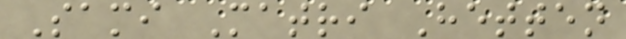Sami Matri Hetten
